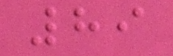89
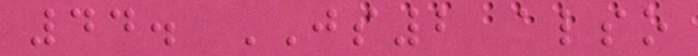44. JS2 also
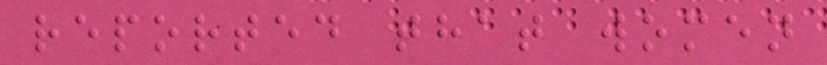reported that women
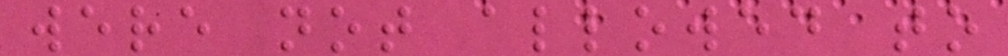were not allowed to
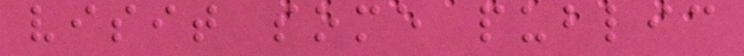visit some public
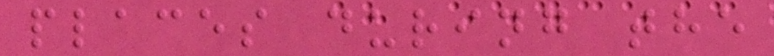places during the
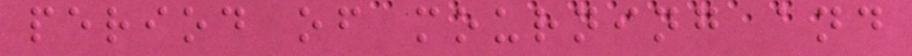period of mourning and
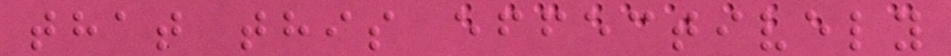that this effectively
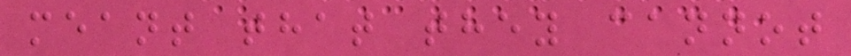meant that they cannot
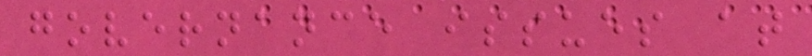governance issues at
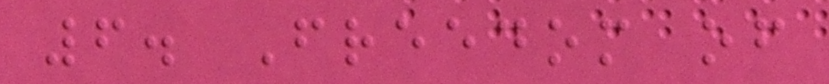6. Freedom of
